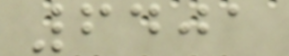6401
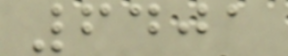6401
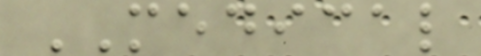MEDICAL
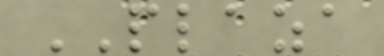PLAZA
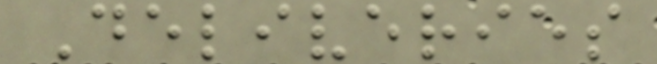Deliveries
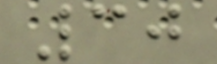30
